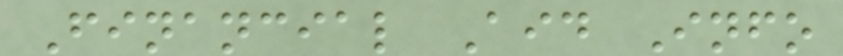Financial Aid Info
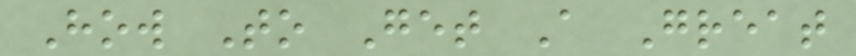How To Get A Great
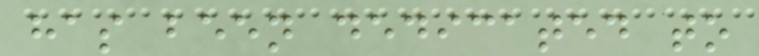has been dedicated to
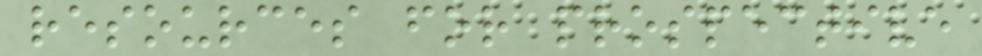resources for prospective
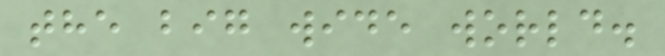the big wide world.
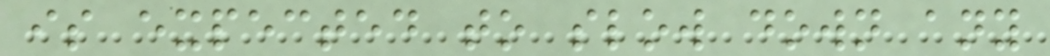is expected to slow down any
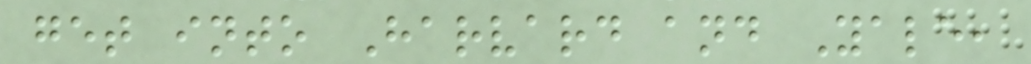get into Harvard and Yale,
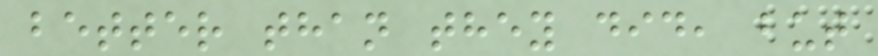better than they did, but
